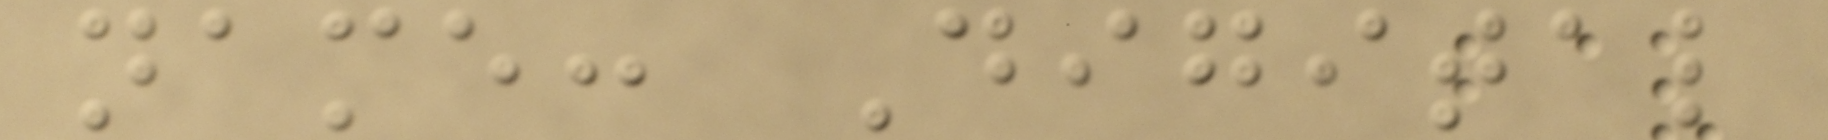name: Digital
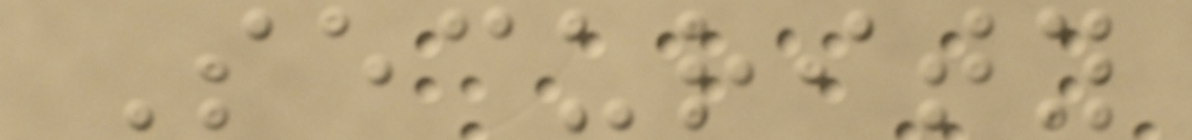Security
